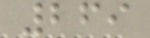269
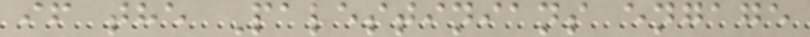if the Palestinians engage
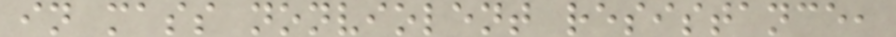in mass nonviolent resistance,
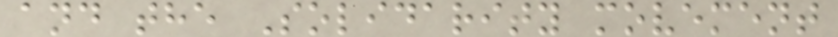and the Solidarity movement
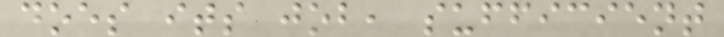does its job, sufficient
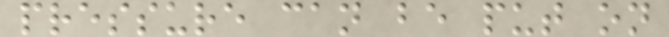pressure can be put on
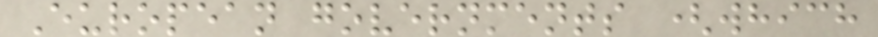European governments (which
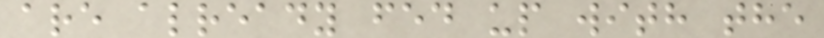are already fed up with the
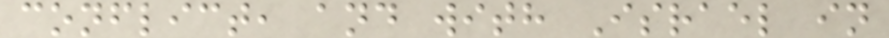conflict, and with Israel in
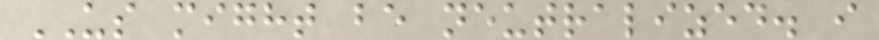US might be neutralized. i
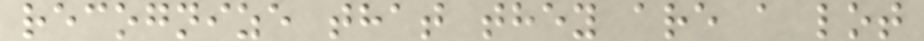recognize that they are a lot
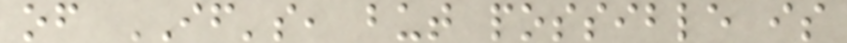of IF's, but possible is
